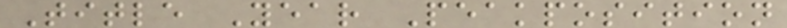Title Year Peakposition
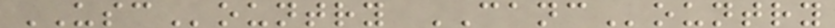USCountry CANCountry
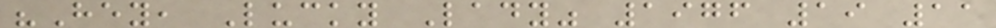"Hey, Lucky Lady" 1976 19 11
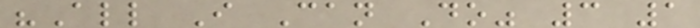"All I Can Do" 3 1
